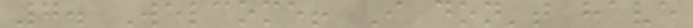7. Welcome! I don't have
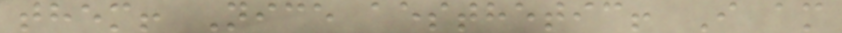them! Nice aesthetic! I am
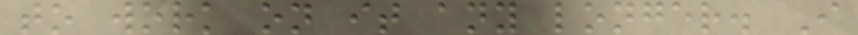to work on it any longer. I
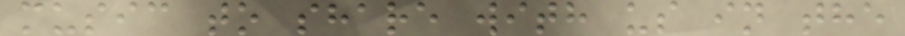music to share with us in the
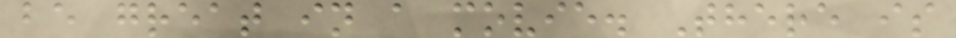be great in a movie. There is
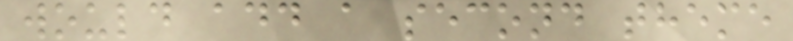would add a second theme
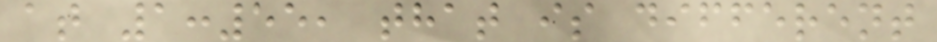at 1:55, that is different
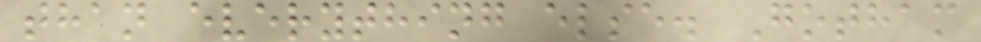than everything else. Gotham
